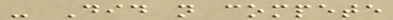- Did not compete
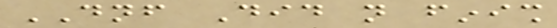DNF Did not finish
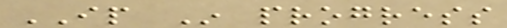IP In progress
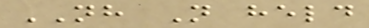NH Not held
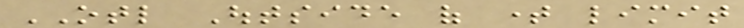OTL Outside of time limit
